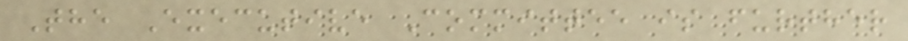The Executive Committee is further
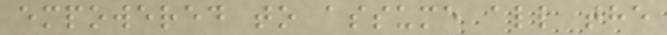empowered to assume all the
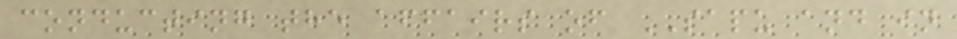conducting the affairs of SAPU and in
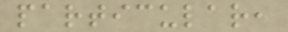particular,
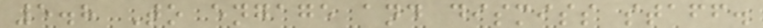5.8 To engage and dismiss staff.
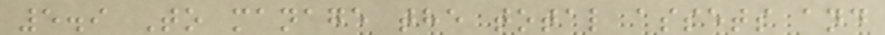5.9 To manage the total assets and
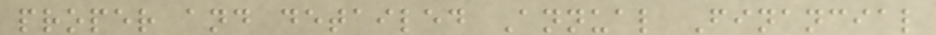proper and detailed Annual Financial
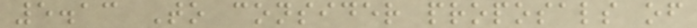5.13 To consider proposals of
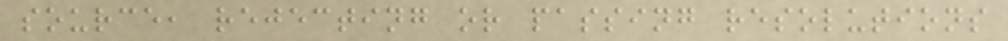source, rejecting or passing resolutions
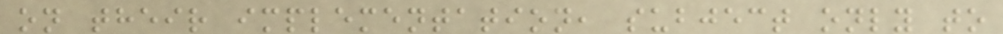on their implementation, subject only to
